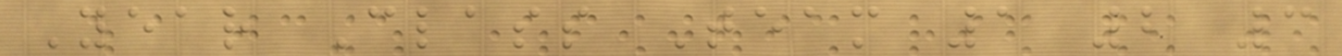Year Class Team 1 2 3
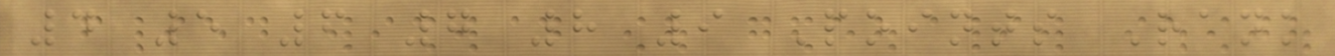4 5 6 7 8 9 Points Rank
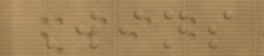Wins
